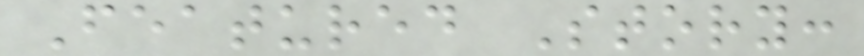Featured Story:
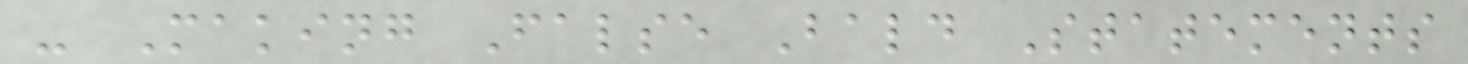- Making False Bald Statements
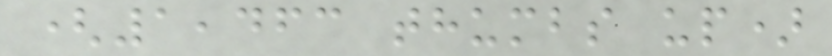(1,463 thumbs up)
